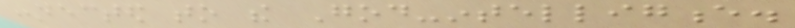connected to the God-intelligence.
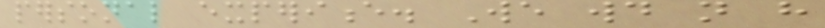personal experience. We would not have
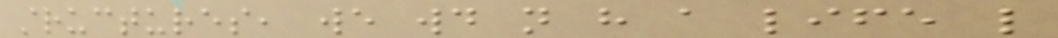structures, we would not have a life like
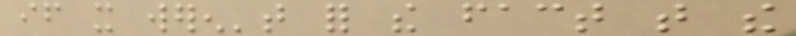if it weren't for the fact that the
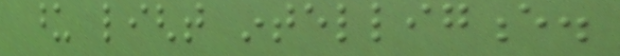upon light intelligence.
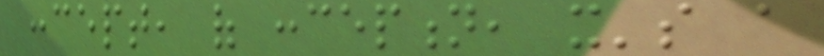concept, of conception, it's a
